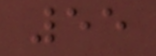55
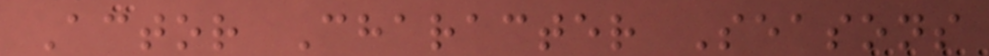Actor Character Seasons
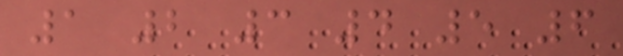1 2 3 4 5 6
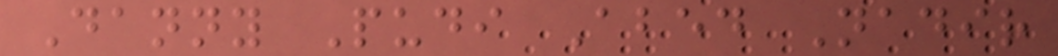Danny Pudi Abed Nadir
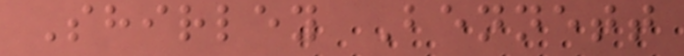Shirley Bennett
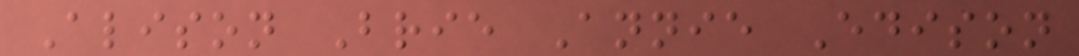Alison Brie Annie Edison
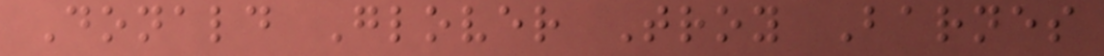Donald Glover Troy Barnes
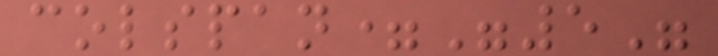colspan="5"
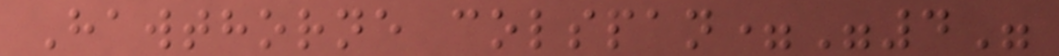Hawthorne colspan="4"
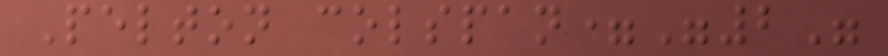Pelton colspan="2"
